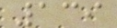139
